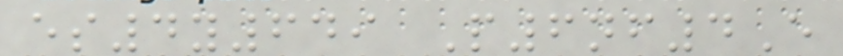es4y649 P6nf4E
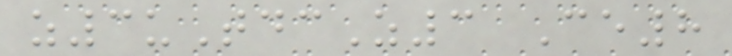z3uTdcZ3 Ce8
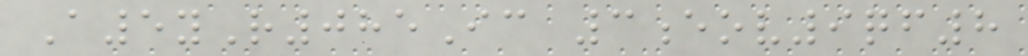A5yR085Ic 3eov9qf8
